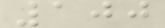100
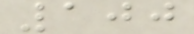100
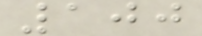100
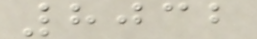8032
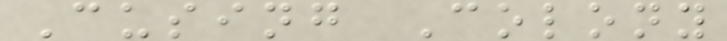Cusing Colony
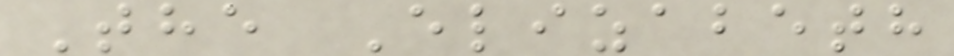The Elizabeth
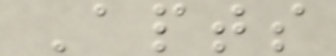Apts
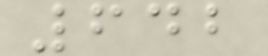642
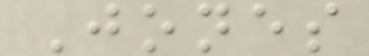Jones
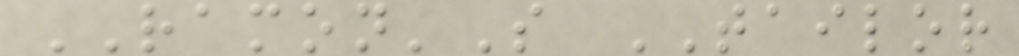RAMON'S TAILOR
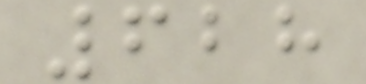628
